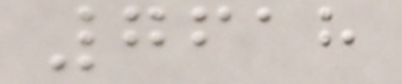7618
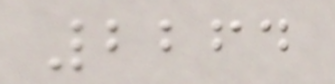2264
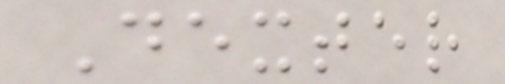Dexter
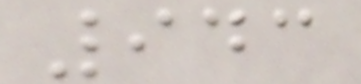943
